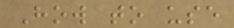How to use
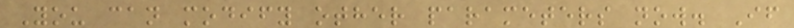You can modify other parameters now. If
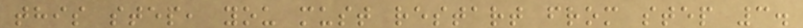this step, you must restart from step 3.
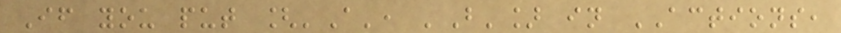If you put ['A', 'B'] in ACTIONS,
